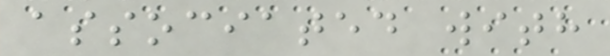associated with
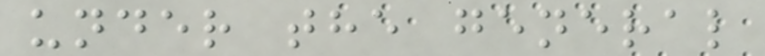under the general
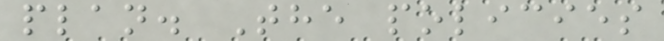plan. The policies
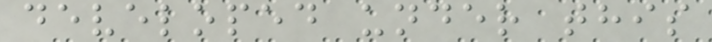developed under this
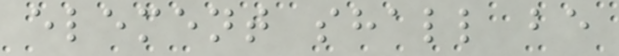element shall be
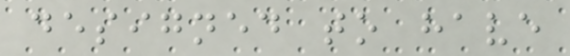designed to have
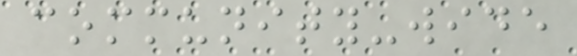community-wide
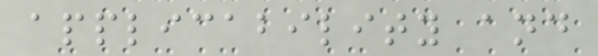applicability and
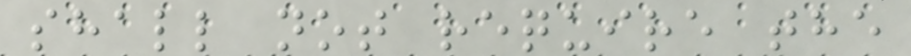shall not require the
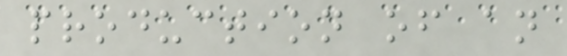production of an
